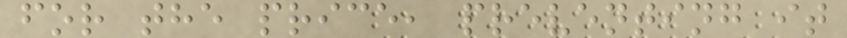for the price, preventing it
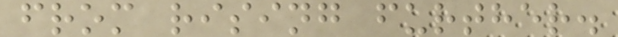from rising further.
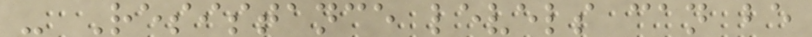- Resistance levels can be
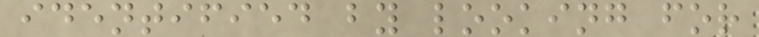identified by looking for
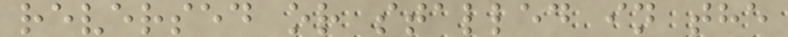reversed or stalled in the
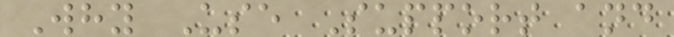Why Use Support and
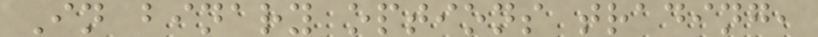In binary options trading,
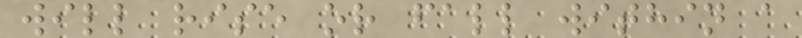will rise or fall within a
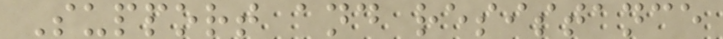Support and resistance
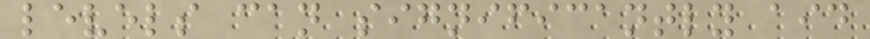levels can significantly aid
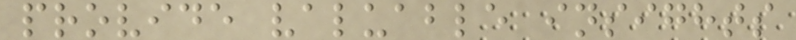provide valuable insights
